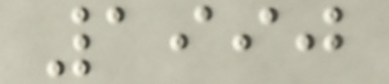1990
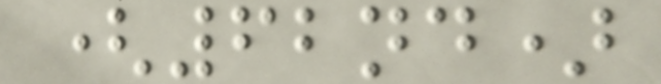(62nd)
